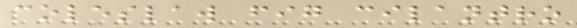coleslaw fig cilantro
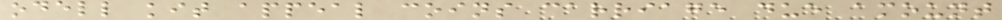odell kit appeal coins carriage due amount
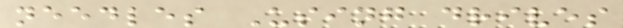needles Using drives
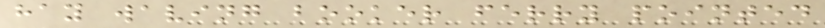hay waving booker ferry pointed
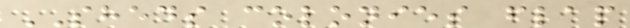SHEDS colonies flap
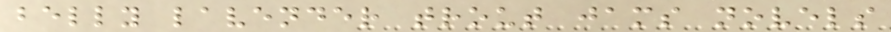belly lavender trout jams novels
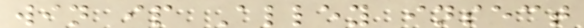win ip Alley insect
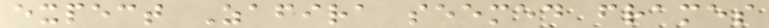expect Zafira seemed frames
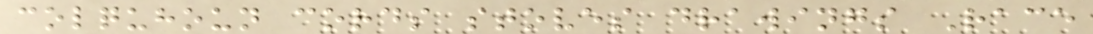colquhoun cords stoves drawings Race
